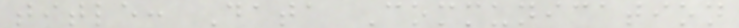title: Data Communication
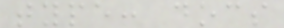type: docs
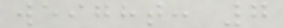weight: 7
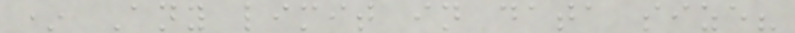* Any limit in data size?
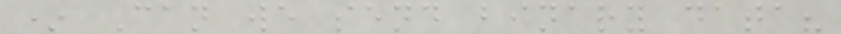* Can we send binary data?
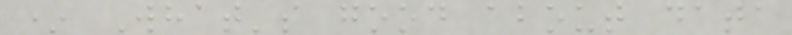* What's good about data
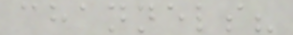channels?
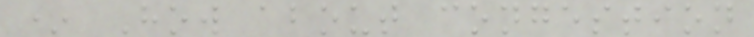* How about congestion
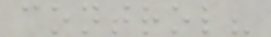control?
